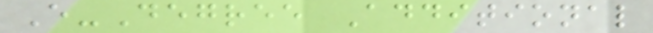E-Degree Additional
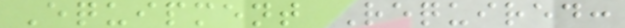Equipment Required:
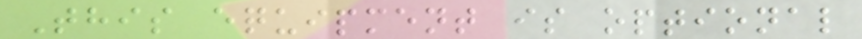This equipment is optional
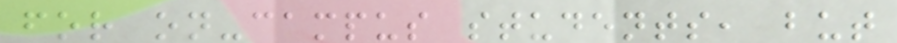for on-campus students, but
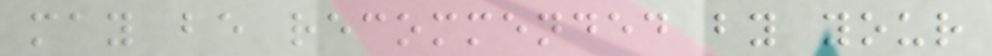may be recommended by your
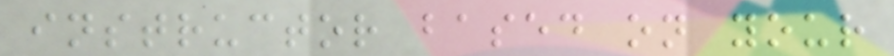instructor based on your
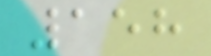158
